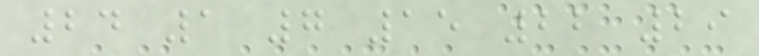24 1 7 15 22 29
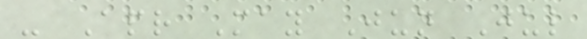- Apr May Jun Jul
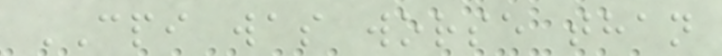CPI was worse than
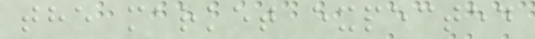the market expected
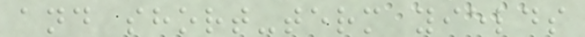and short-term yields
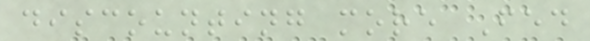discounting more Fed
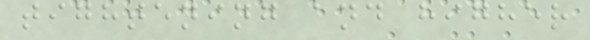tightening and higher
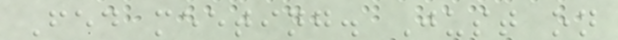Fed meeting. Just on
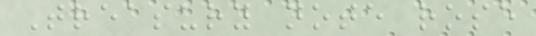Treasury note rose
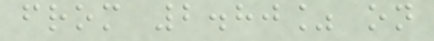from 2.80% on
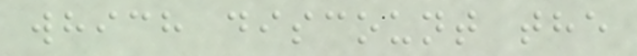which discount the
